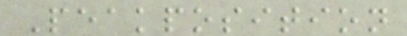Peakposition
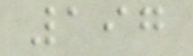197
